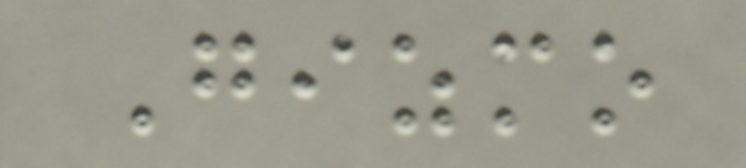Gizmo
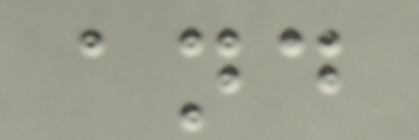and
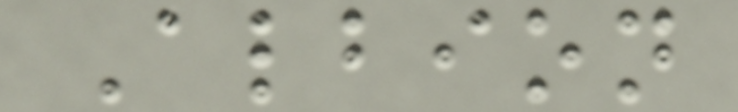Albion
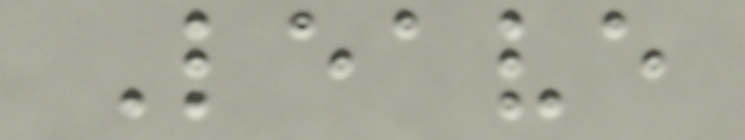Leave
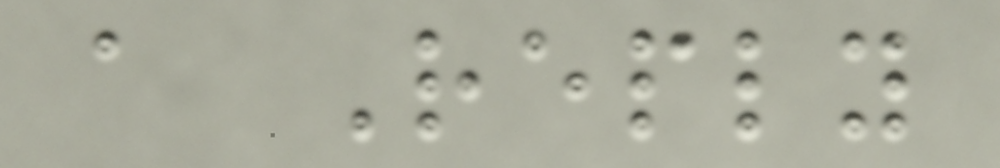a Reply
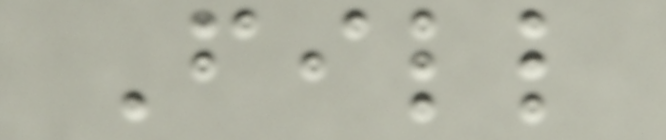Fill
